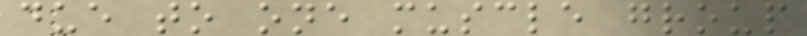due to one muscle group
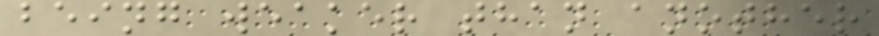being weaker than another
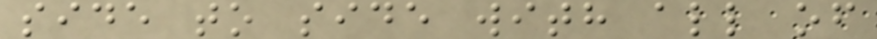side to side with all of
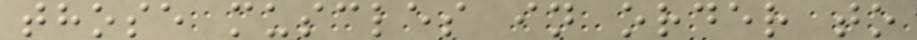those muscles in order to
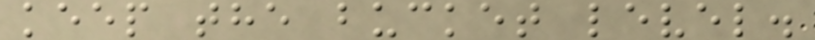keep the bucket level.
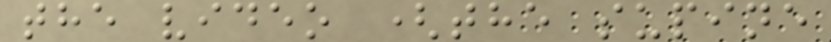the video (the supine
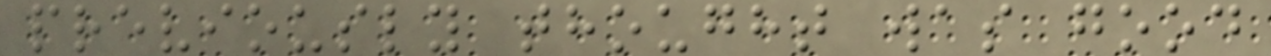previously thought was good
